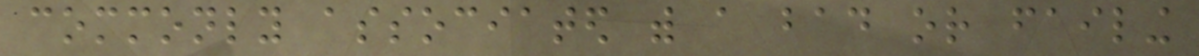commonly associated with a bad or failing
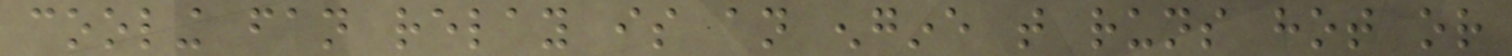cooling fan relay is an engine that runs hot or
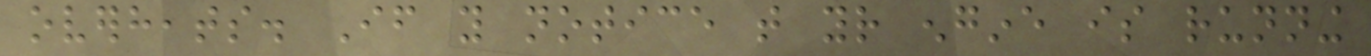overheats. If you notice that your engine is running
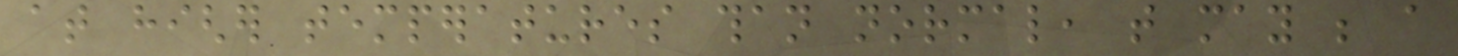at higher temperatures than normal, that may be a
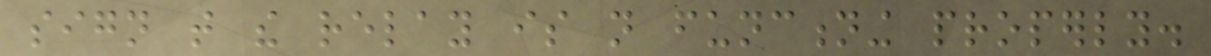sign that the relay is not functioning properly.
